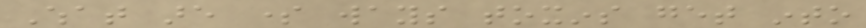What are some ways toxins get into
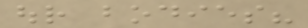our bodies?
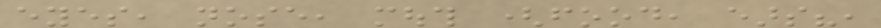eyes, nose, mouth (food, ears?,
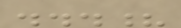...?
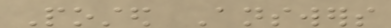Posted Answers
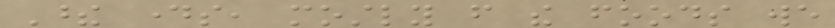These days, mostly from the foods we
